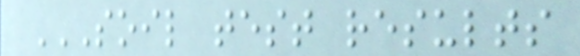SOIL TEST RESULTS
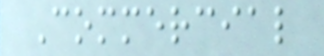Commercial
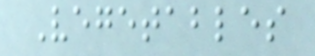Vegetables
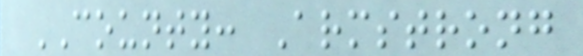COUNTY: Armstrong
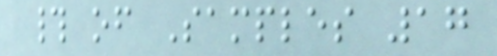# of Samples 17
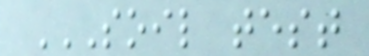SOIL TEST
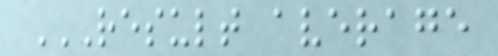RESULT AVERAGE
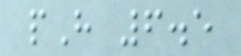pH 6.5
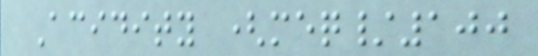Acidity (meq/100
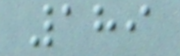189
